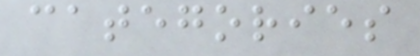categories
